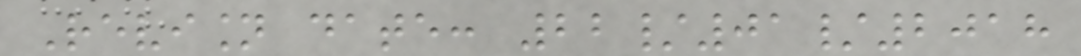Revision date: 22/01/2018
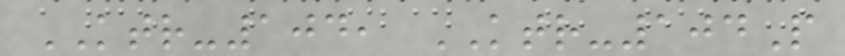KTR-104, KTR-104P
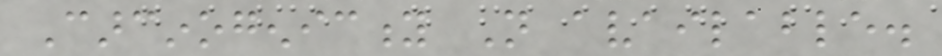Carcinogenicity Not available.
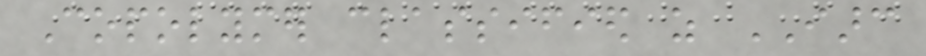Copolymer classified as IARC
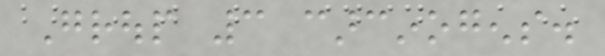Group 3 carcinogens.
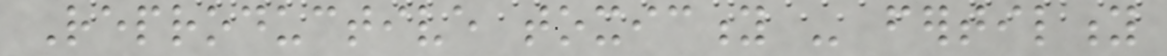Reproductive toxicity - fertility
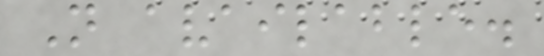Not available.
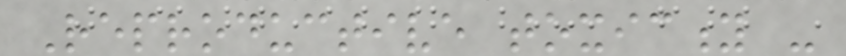Reproductive toxicity -
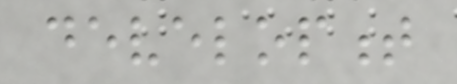development
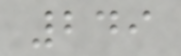249
